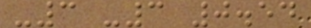-3 -3 0.54
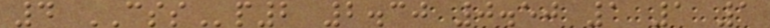4 CSSp2 2.30 0.50 1 1 1
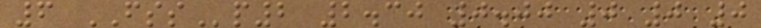6 FSSp2 2.30 0.00 0 0 0
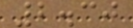2.30
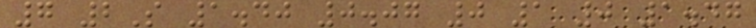7 2S 1.40 0.07 0 1 0 1.47
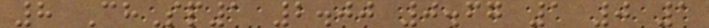8 ChSp1 2.00 0.67 1 0 1
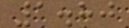1.80
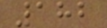182
